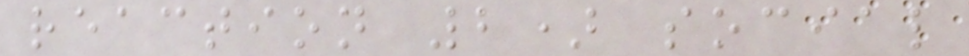reaction 2) social
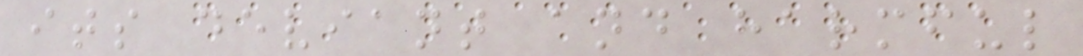its deviant and harmful
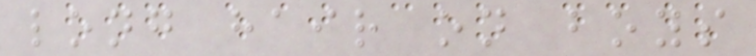long hair on boys
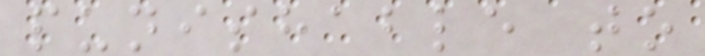punishable to
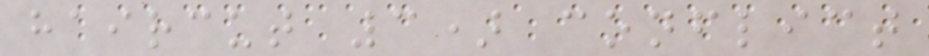haircut 3) conflict
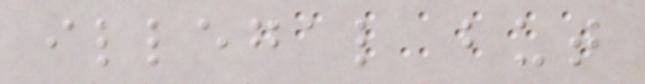illegal but
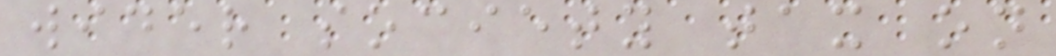wider society tax on
